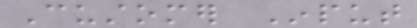Customer Input
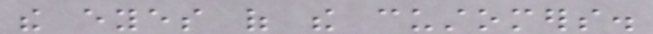the eyes of the customers.
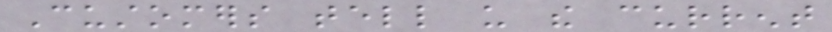Customers tell us the current
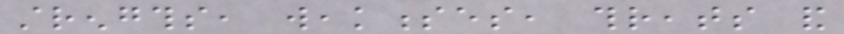strengths, weaknesses, threats and
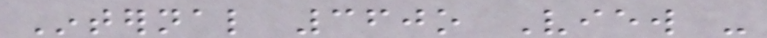Internal 360o View -
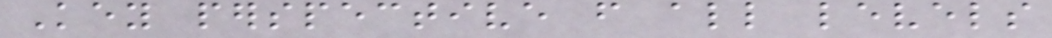Key perspective from all levels
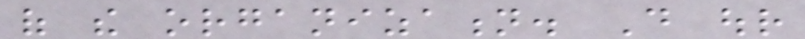of the organization. Do our
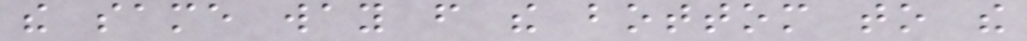the same way from the bottom to the
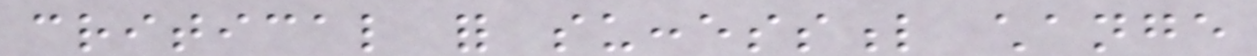critical for successful change
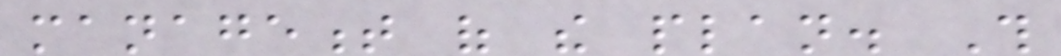management of the plan. This
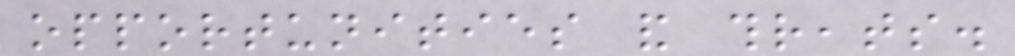opportunities and threats.
